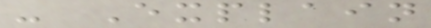- Explain
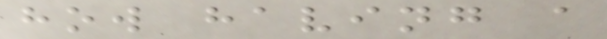how having a
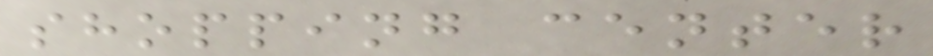shopping center
